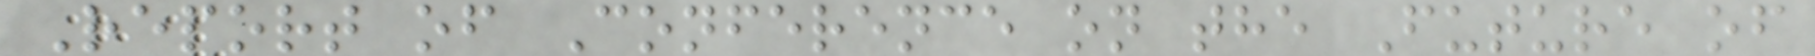Report of Conference on the Future of
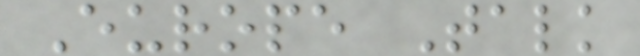Europe Talk
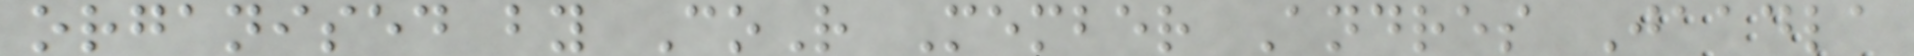organised by CoR Member Andres Jaadla
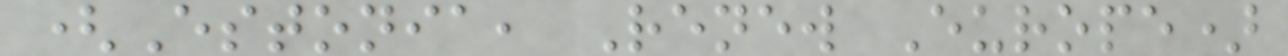(Estonia, Renew Europe)
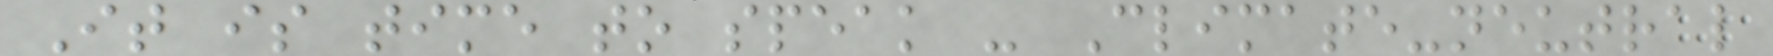It is time to speak - Climate-neutral
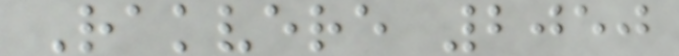Rakvere 2050
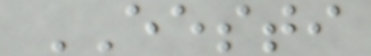EESTI
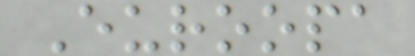Euroopa
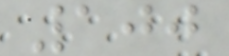100
